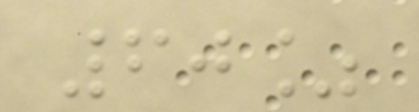60%
